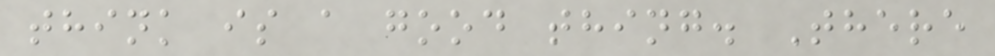think is a good thing. There
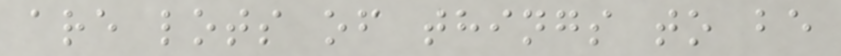are lots of things to be
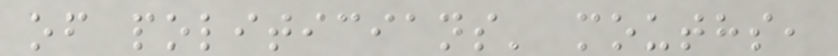of politicians' mouths,
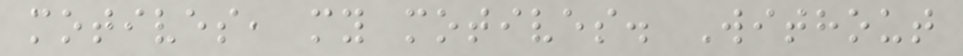motives, my motives. Without
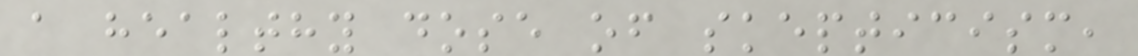a healthy dose of skepticism,
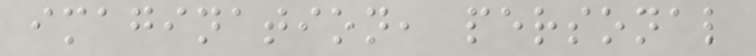imagination, personal
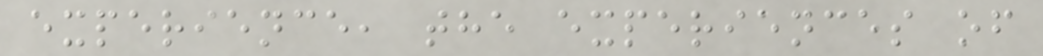experience, the experiences of
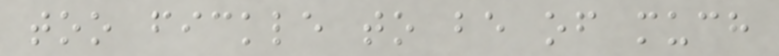too fickle to be of much
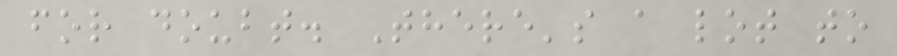for doubt. There's a lot to
